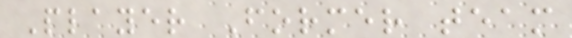Player Former team
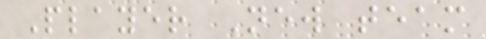Player New team
